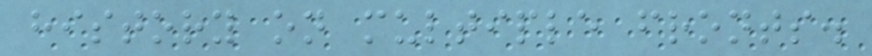history on multiple fronts.
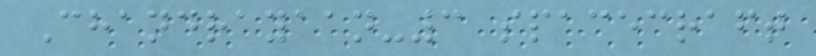Chandrayaan-3 spacecraft
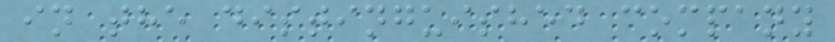in the distinguished company
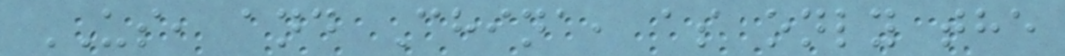US, and China, as only the
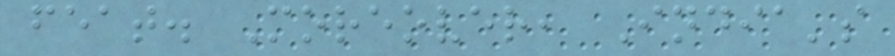feat. Moreover, India's
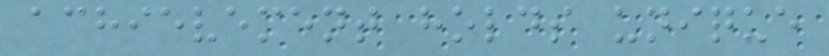achievement holds unique
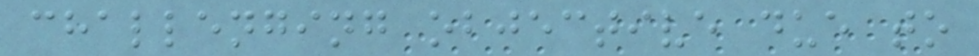challenging objective due to
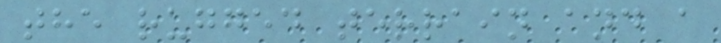the rugged terrain and a
